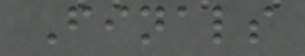Finals
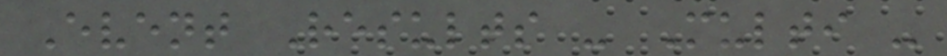Event Results - Multi -
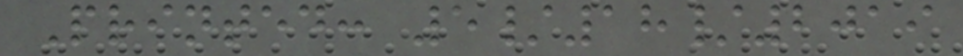Printed: 5/18/2019
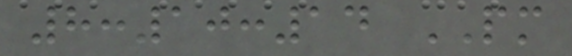8:10:14 PM
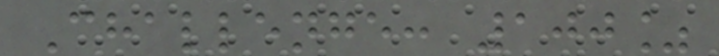Challenge: 100%
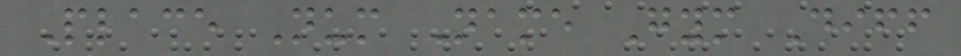Place Num Name Gym Diff
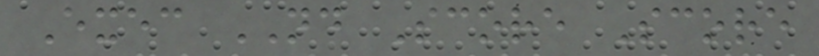Exec ND Score Score
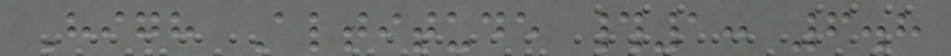High Altitude #1: 6.8
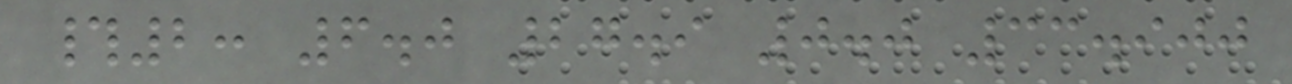#2: 6.0 27.9 0.0 33.900
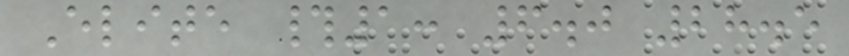Elite #1: 6.0 28.5
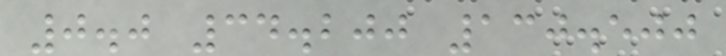0.0 34.200 130.500
